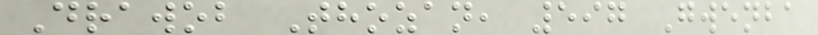Drawob Thozan, 597 Gwenba
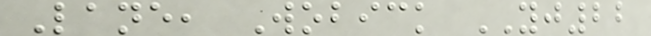Lane, Wobick YJ22
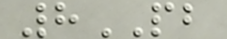8PB
